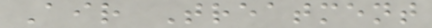Air Treatment
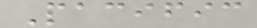Pacific
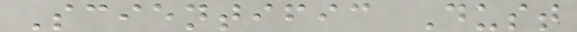Scientific Dust
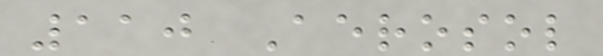110 Aerosol
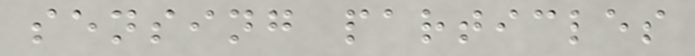sensing particles
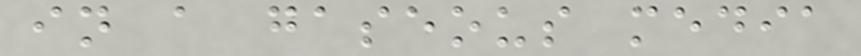in a gaseous media
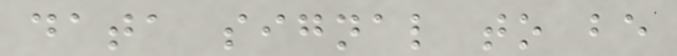data signal to be
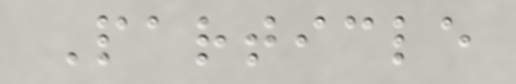Particle
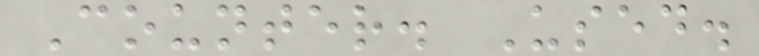Counter. Used.
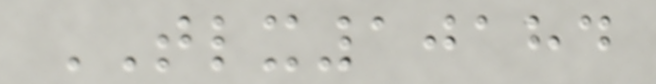TLX10184
